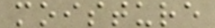moisture
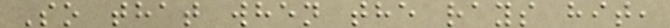So that when the rays hit,
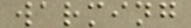warming
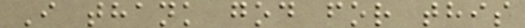I thank god for this
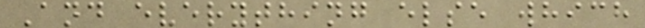And everything else which
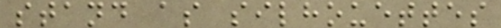stand as silhouettes
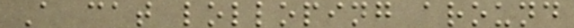A cat lolloping around
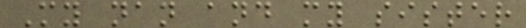My nan and my sister
